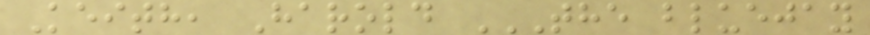Keith, Harold THE BLUEJAY
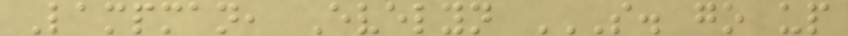Lampman, Evelyn S. GO UP
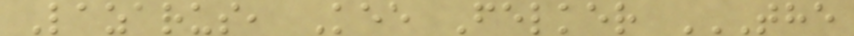Lazarus, Kee Felker THE
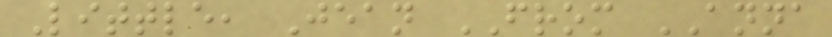Little, Jean FROM ANNA
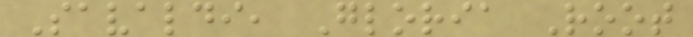Savaldi, Gloria Root
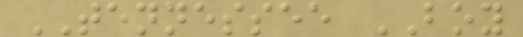TENNESSEE BOY
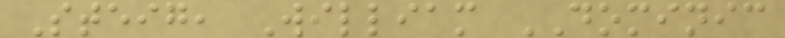Steig, William DOMINIC
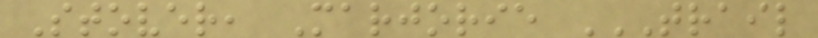Stover, Marjorie TRAIL
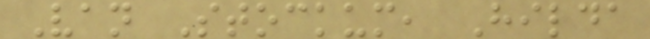Van Stockum, Hilda
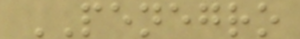PENEGRO
